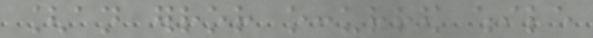[an error occurred while
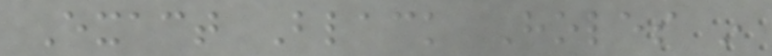Exact Black Holes in
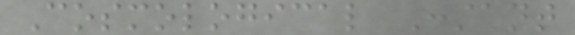Cosmological Constant
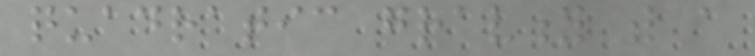quadratic gravity with a
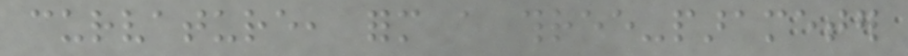curvature, form a three-parameter
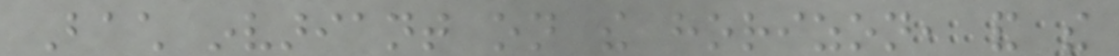Bach invariant on the horizon, and the
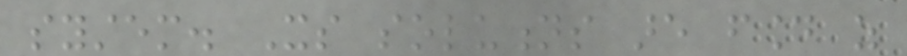system. Its solutions are found as
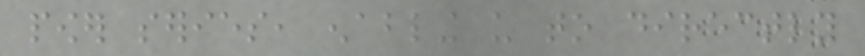power series, enabling us to directly
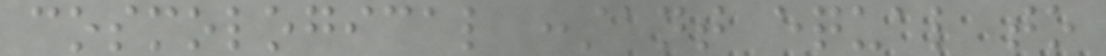cosmological constant equal to
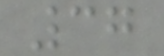37
